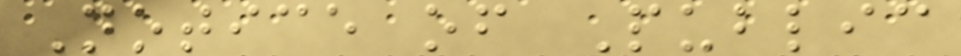Notice of Public
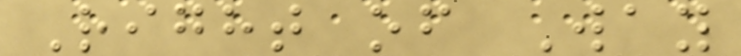Right of Way
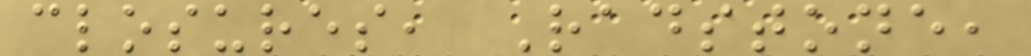closures, Radstone,
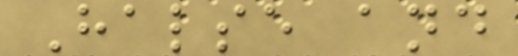Halse and
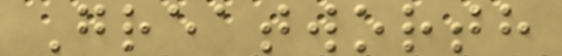Greatworth
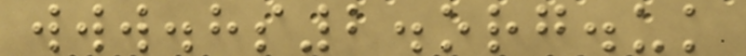www.hs2.org.uk
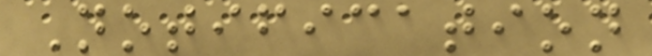Notification
